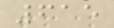615
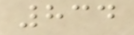834
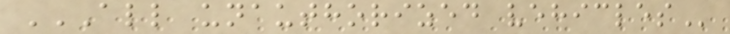ALL UNAUTHORIZED VEHICLES
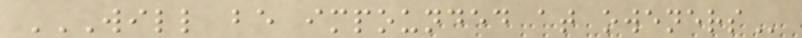WILL BE IMPOUNDED AT OWENERS
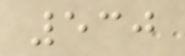530
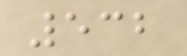532
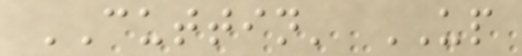CUTTIN' UP
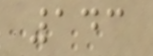143
